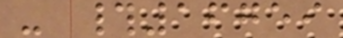- #16759
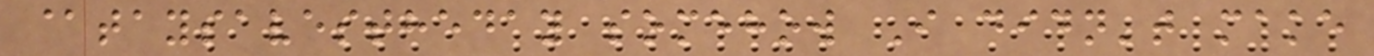@taysavestheday somehow I didn't make
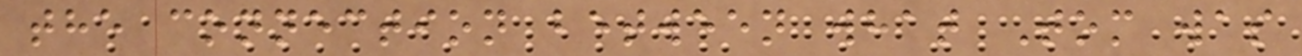the connection between what Tom was
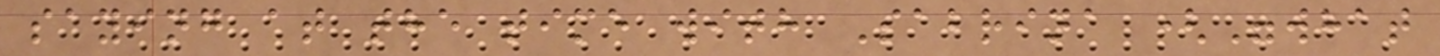saying at the time with Sabrina ("what
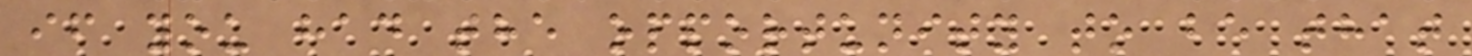if you had the opportunity to be that
